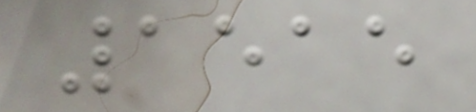1515
